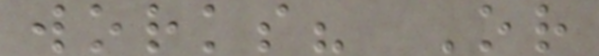works? Or
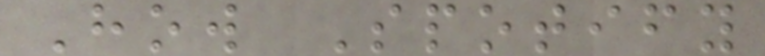How Spotify
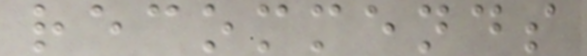recommends
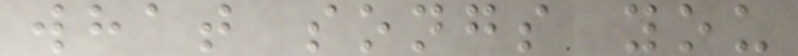what songs you
